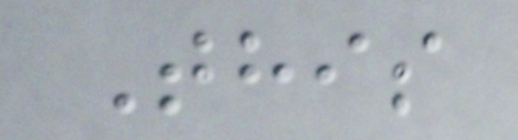This
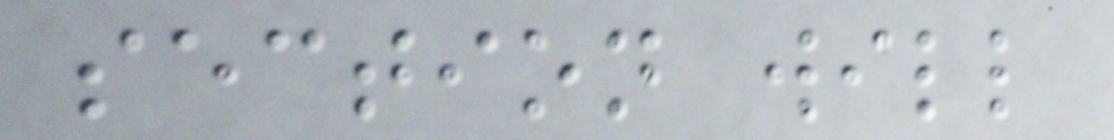section will
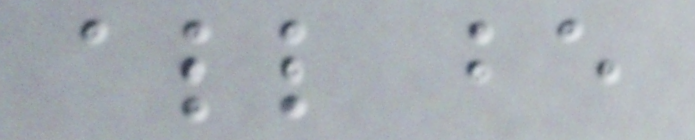all be
